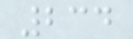234
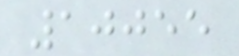10055
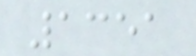1351
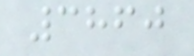3860
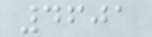4601
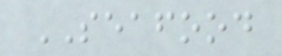SEAFOOD
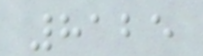8125
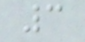3
